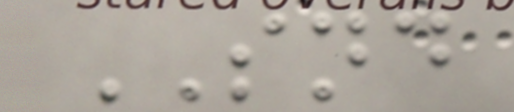SND
